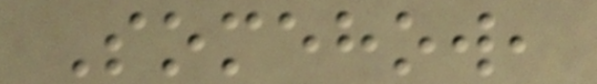Somehow,
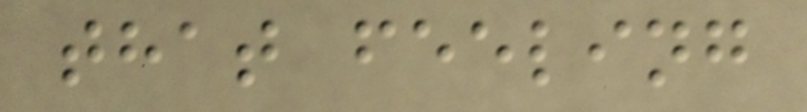that feeling
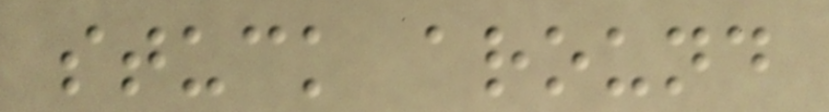stuck around
